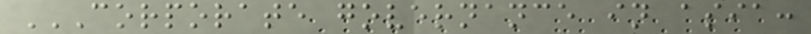CORPORATE GOVERNANCE IN ASIA:
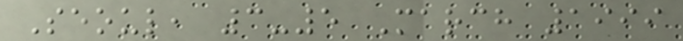Seoul, 3-5 March 1999
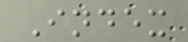Index
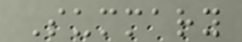Summary
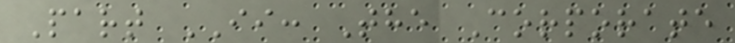Part II: The Corporate
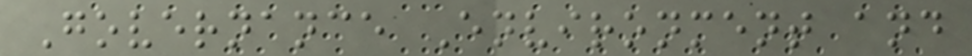Governance Environment and
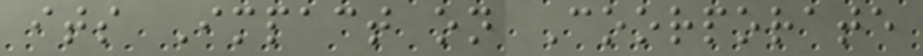its Impact on Coorporate
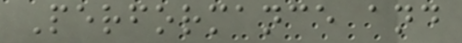Performance and
